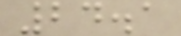24.1
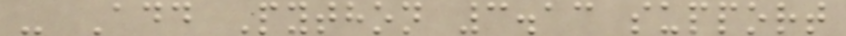- Add Python 3.13 support
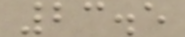23.5
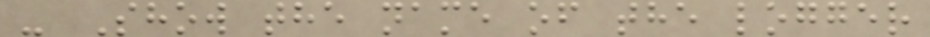- Show the name of the logger
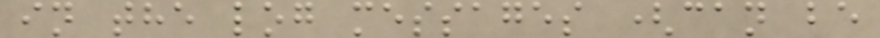in the log messages (can be
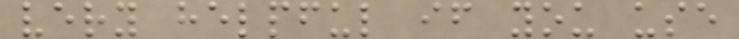very helpful if you use
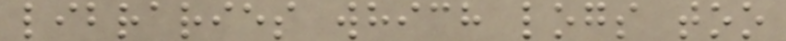libraries which logs too
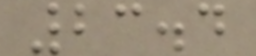23.4
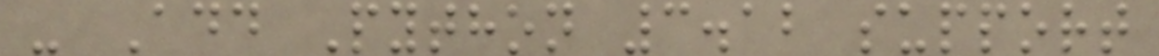- Add Python 3.12 support
